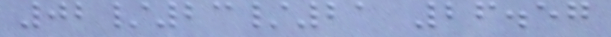02/23/21 26.57
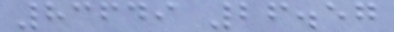83649 26.57
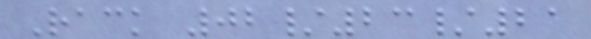Rack 02/23/21
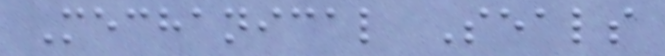Mechanical Seals
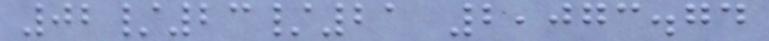02/23/21 2,073.74
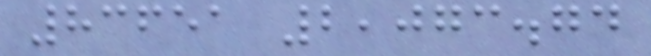83651 2,073.74
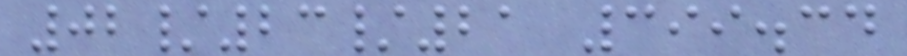02/23/21 399.34
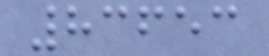83653
